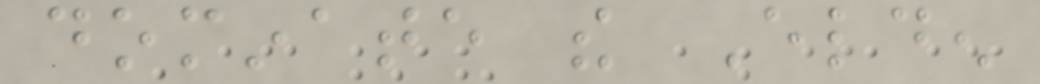dominate the Elden
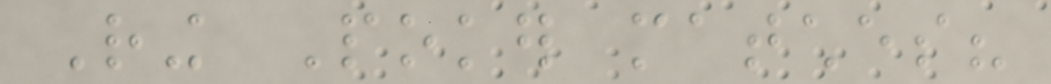Ring Poker matches?
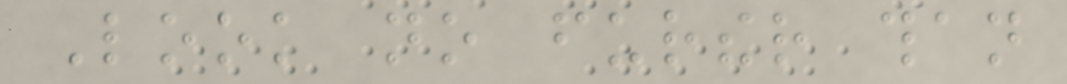Look no further than
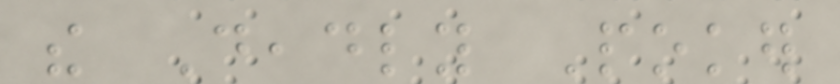the Deadly Poker
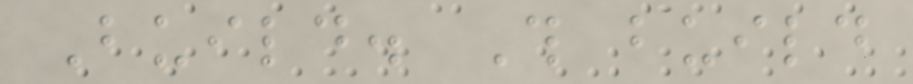Build. This build
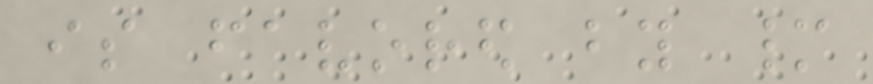is favored by many
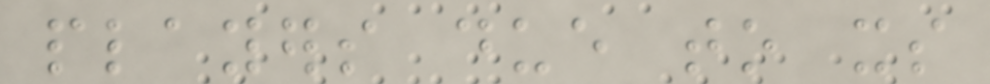players due to its
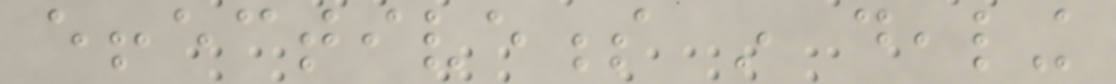effectiveness in dealing
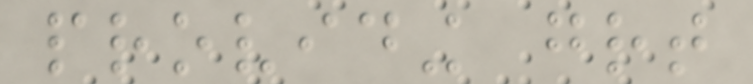providing great
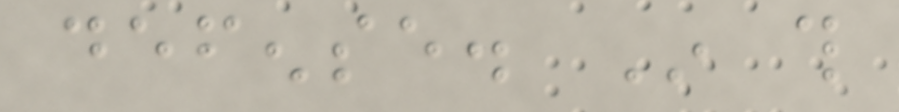defense. In this
